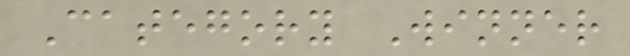Category Winner
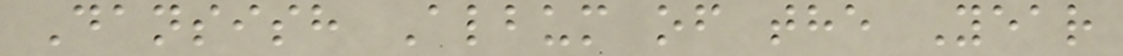Dansish Album of the Year
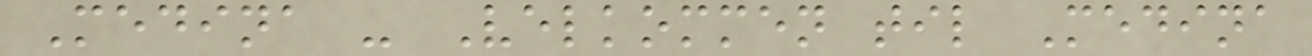Medina - Velkommen til Medina
